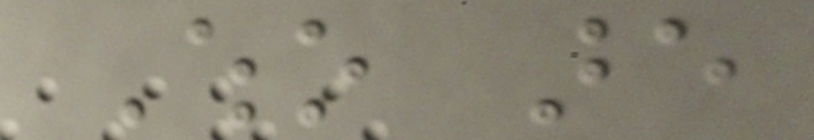Who are
